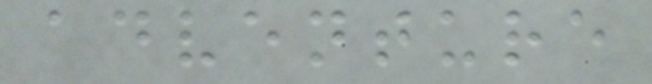adventure
